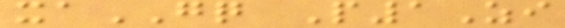xaGQ P1Zi
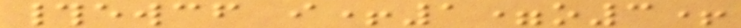#ewcf i+1=o3+
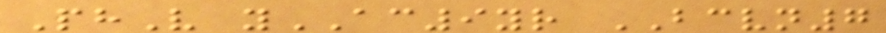PhV yAC9yr BCVN7
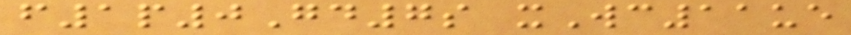f1p0Gd7s xWc11ue
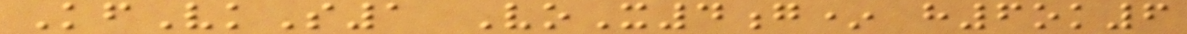KfVkS1 VoX4g* h6ok6
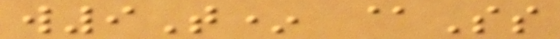w9T* @Ss
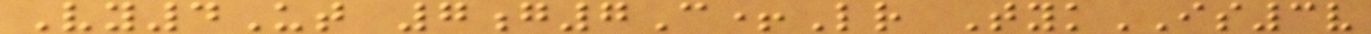Vy4Ut 7g7C+Lr TykIS3v
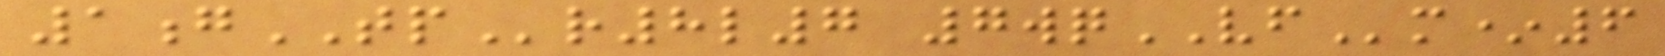1gTPr8l7 7wqVFm*6
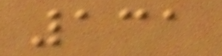131
